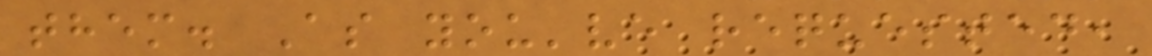them. As you've requested,
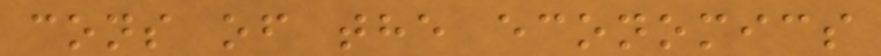cons of the economics
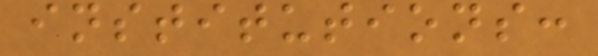institutions:
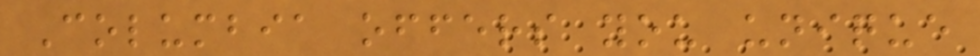Columbia offers you unique
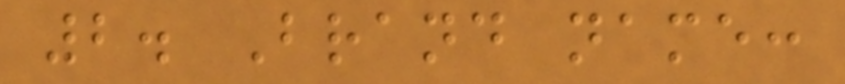2. Brand name:
